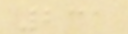231
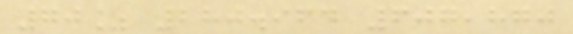70% 280.964 607,870
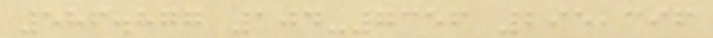586.877 104-7356 295,396
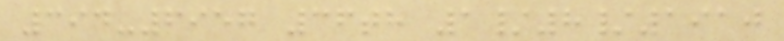394-6957 36th 1/8/1910
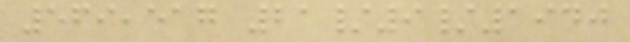569,517 21/9/1940
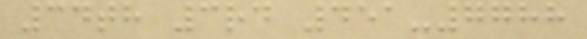34th 3rd 451-7788
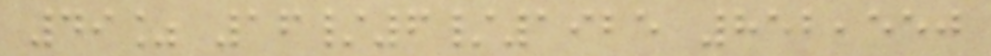49% 16/6/1925 852,550
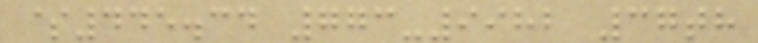$445.34 773-9982 37th
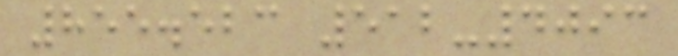855.523 512-4093
